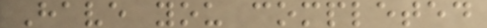Have you completed
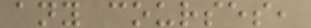any courses,
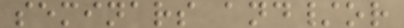seminars and/or
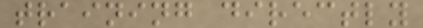training directly
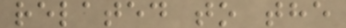related to the
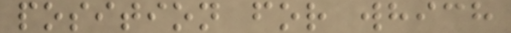position for which
